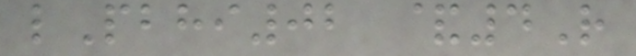lPbhi02 &4R
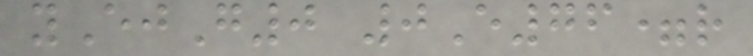yEjG0 0E76=r
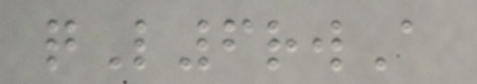qL6rwA
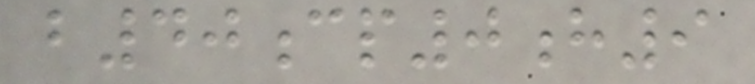b40cp0h9
